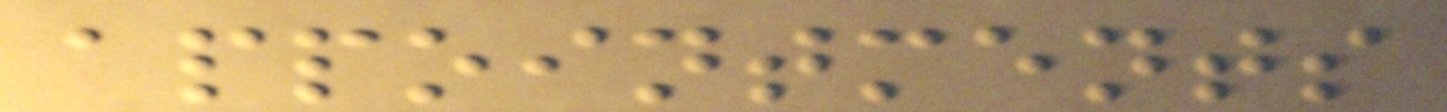appointments
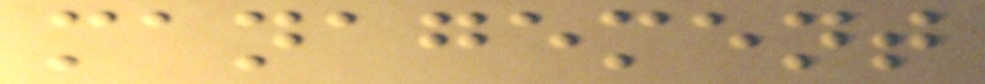management
